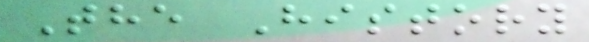The History
